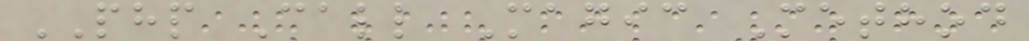PHP Call Magic Method
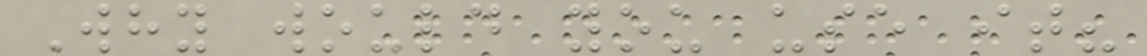Why would you use it?
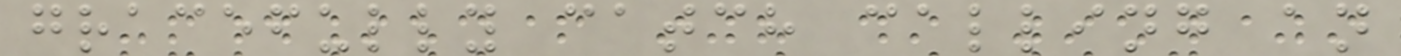gracefully catch calling an
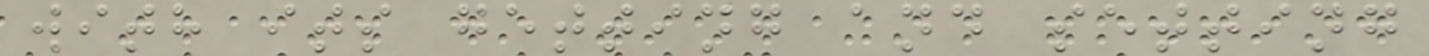with its getting and setting
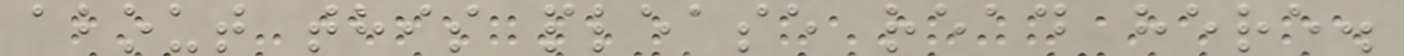about this please read here.
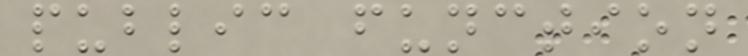public function
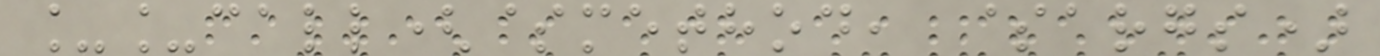__call($method, $args)
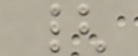{
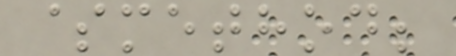$method;
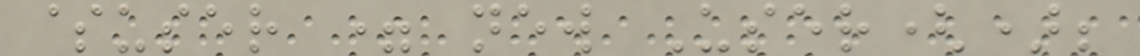$user = new User();
